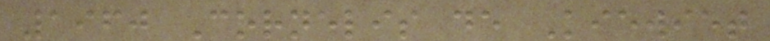1960 Cornelis de Kiewiet
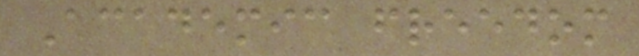Academic freedom
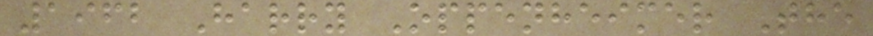1962 Harry Oppenheimer The
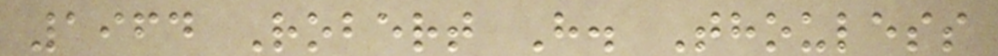1964 Robert H. Thouless
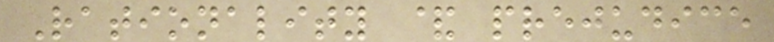Rationality & prejudice
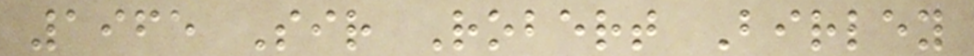1965 Sir Robert Birley
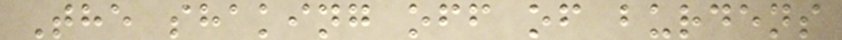The shaking off of burdens
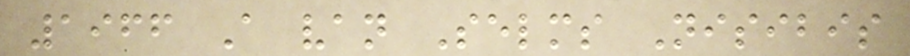1966 A van Selms Nisibis
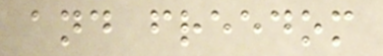and freedom
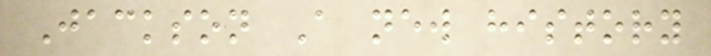Jackson A new history
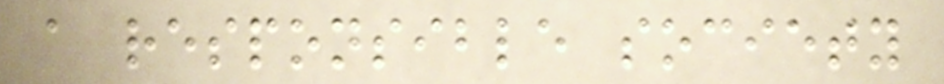a responsible society
